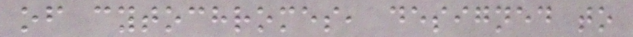of cytochromes, designed to
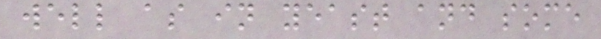well as in yeast and some
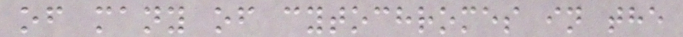of many of cytochromes in the
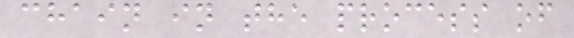chain in the process of
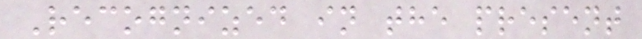Recognized in the present
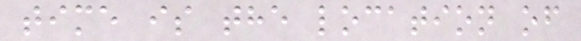time is the location of
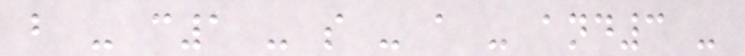b - c1 - s - a - and3 -
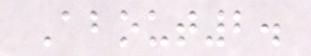About2.
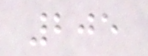205
